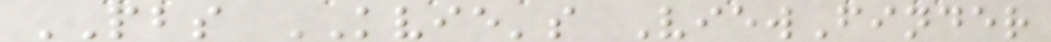PBS KVIE's ViewFinder
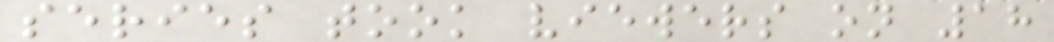series took viewers on 18
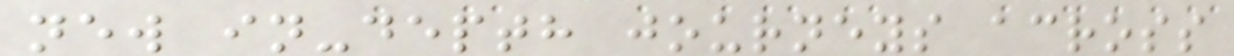new in-depth journeys across
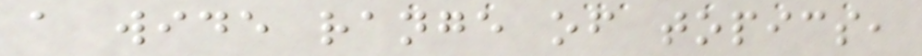a wide range of topics,
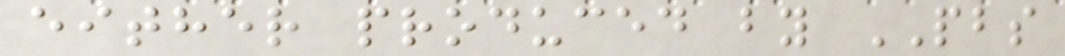either produced by PBS
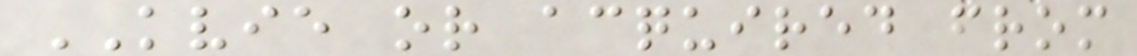KVIE or acquired from
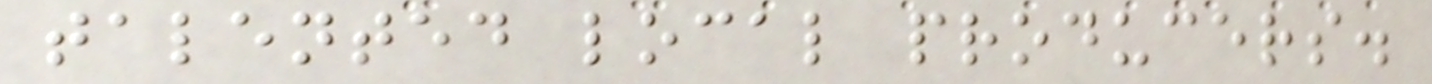talented local producers.
